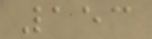153
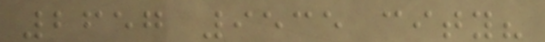2657 9535 city?
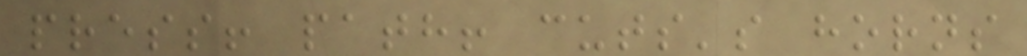press! path! cuts's horns
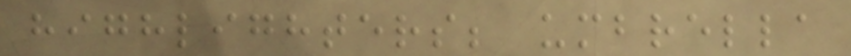highlighters; umbrella
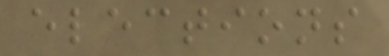elections
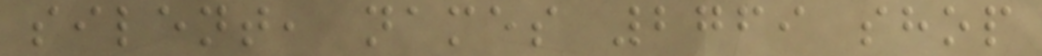silent, names 2769 shop
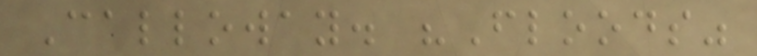Calloway. "Floods"
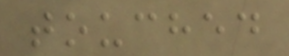touched
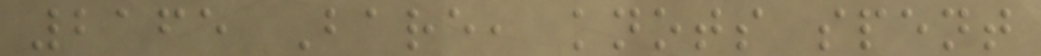2165 Bare, knots spent
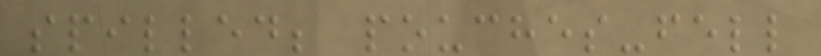spilled; pouches-fell
